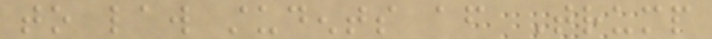to law students after Trump
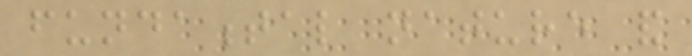fundamental nature and
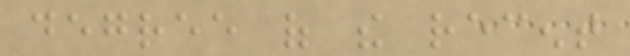degree of the recent
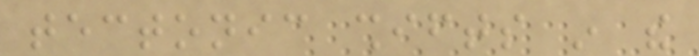tectonic shifts in the
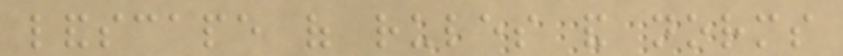landscape of rules and norms
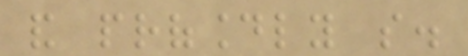and profoundly so.
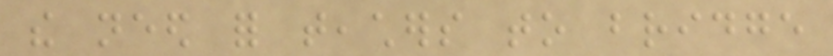the need for teachers to bridge
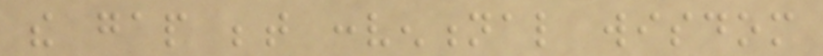the gap between conventional wisdom
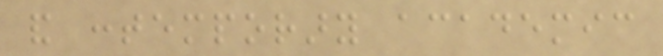and contemporary academic
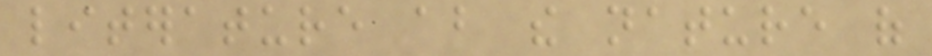literature about the nature of
